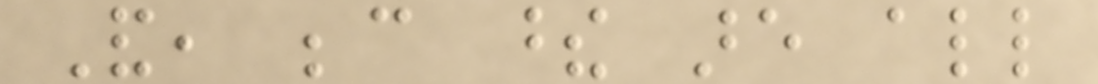And, because these are all
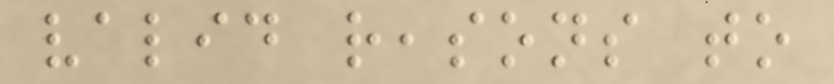valid reasons to
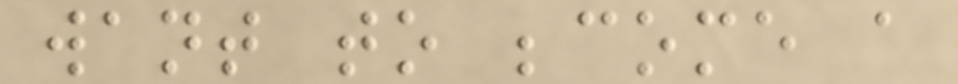want to become a
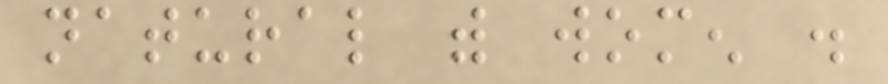natural with women .
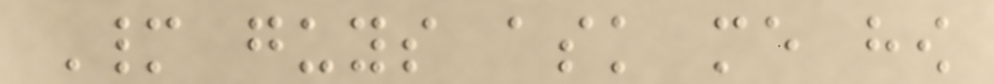Many guys ask me how
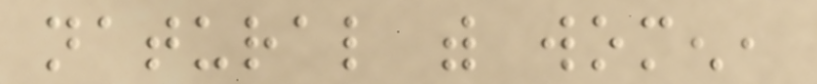natural with women,
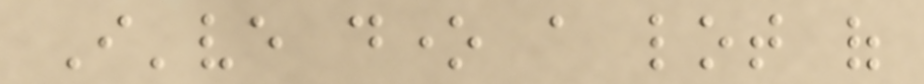I've done a lot of
